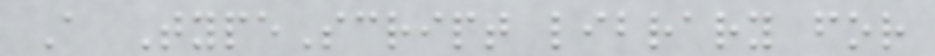A TypeScript library for
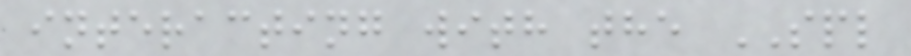interacting with the SPL
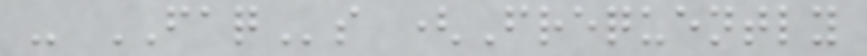- FAQs (Frequently
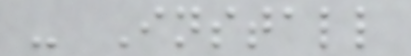- Install
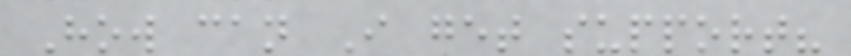How can I get support?
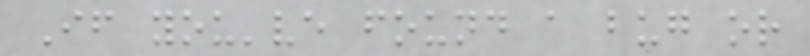If you've found a bug or
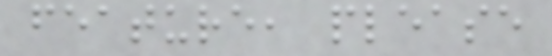feature, please
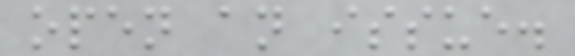open an issue.
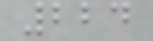224
